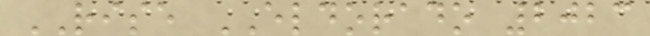RISE ELDORADO 2023
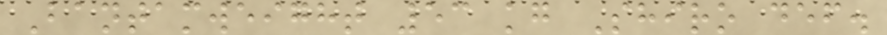Bantamweight 53 kg Shiro def.
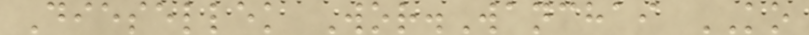Diesellek Wor.Wanchai KO
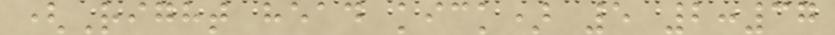(Right head kick) 5 2:37
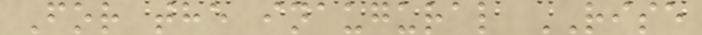For the inaugural RISE
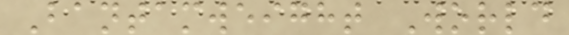Bantamweight World
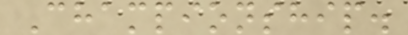Championship.
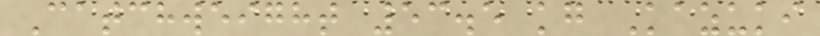Catchweight 53.5 kg Kazuki
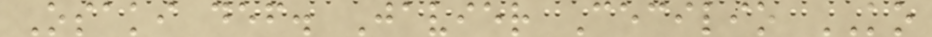Osaki def. Javier Cecilio KO
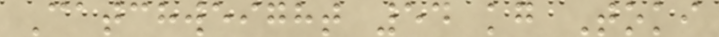Catchweight 54 kg Toki
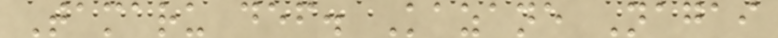Tamaru def. Kazane Nagai
